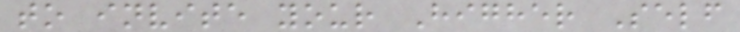to invite your Higher Self
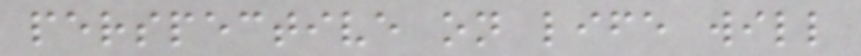perspective on life will
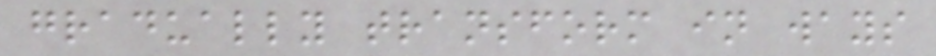gradually transform in ways
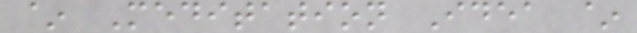~ Meditation Idea ~
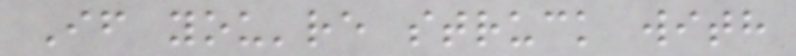If you're struck with
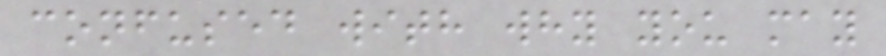confused with why you may
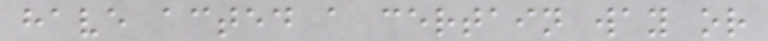have acted a certain way or
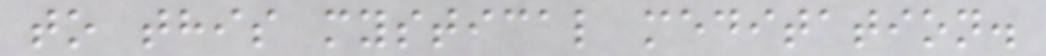to this mystical meditation.
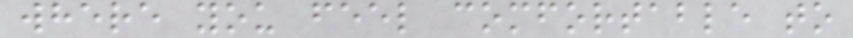where you feel comfortable to
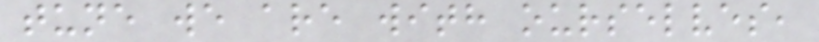tune we are with ourselves,
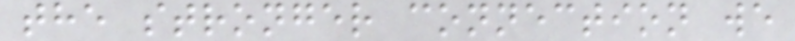the stronger connection we
